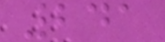241
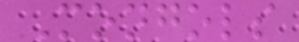Mongols
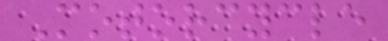Motorcycle
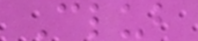Club
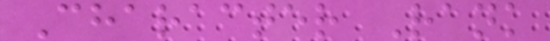Character Rank
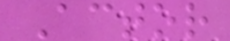Actor
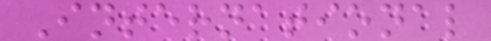International
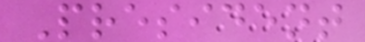President
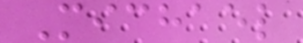Michael
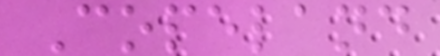Copeland
